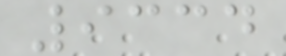9334
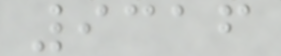9316
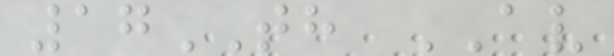17TH AV
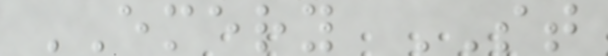EMERY ST
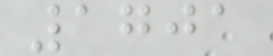1701
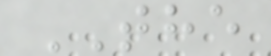THE
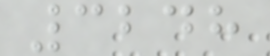3248
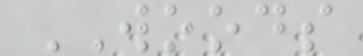WOODS
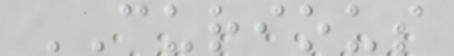CURIOUS
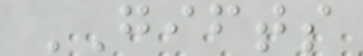GIFTS
